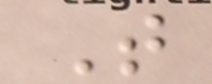That
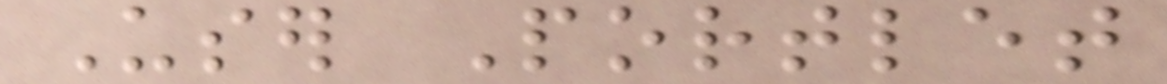User Portlet
